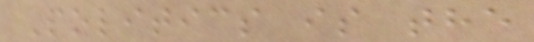Politics is the
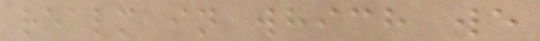realm in which we
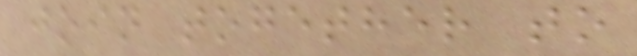join together to
